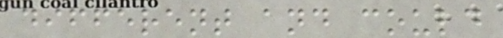different and could
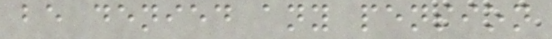be denied any pension
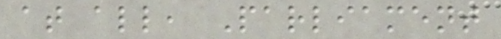at all, Parliament
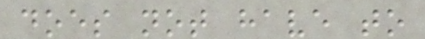does not have to
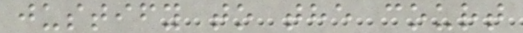justify to the court
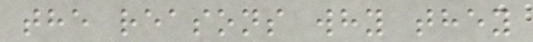the reasons why they
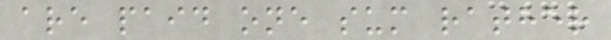are paid one sum rather
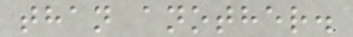than another.
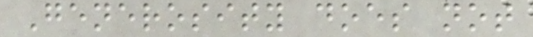Generosity does not
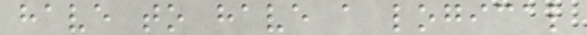have to have a logical
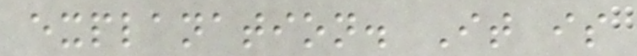explanation. It is
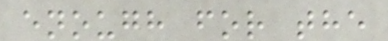enough for the
